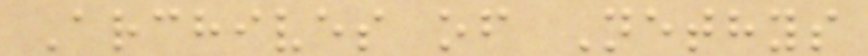Archives of Nethys
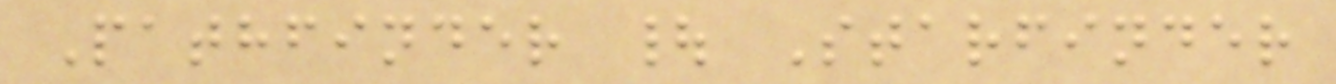Pathfinder | Starfinder
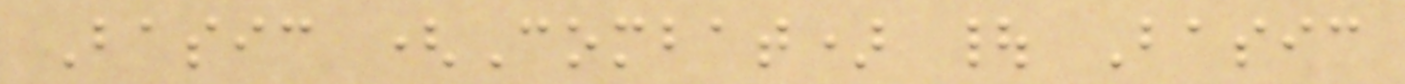Basic (Combat) | Basic
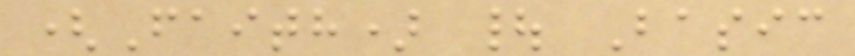(Faith) | Basic
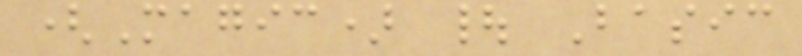(Magic) | Basic
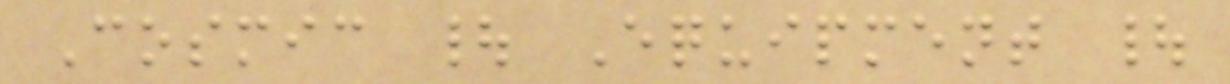Cosmic | Equipment |
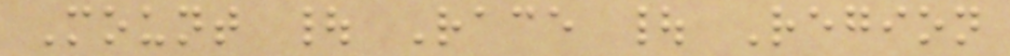Mount | Race | Region
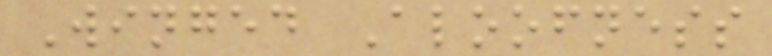Winged Aloofness
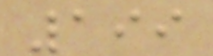199
